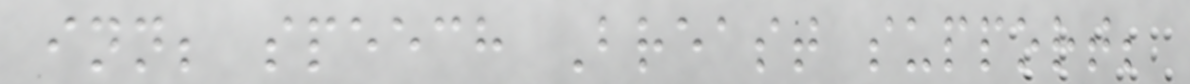inn; speech Breast support;
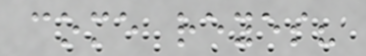come reyes?
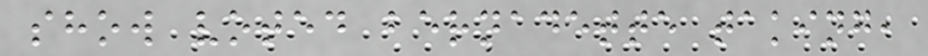show voted bernadette taking,
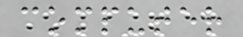computer
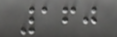160
